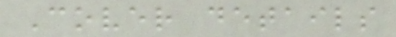Cover details
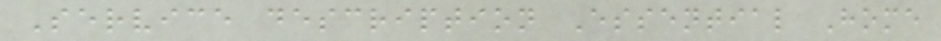Service description Essential Home
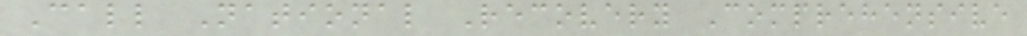Call National Recovery Comprehensive
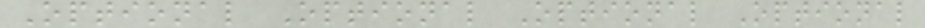Optional Optional Optional Optional
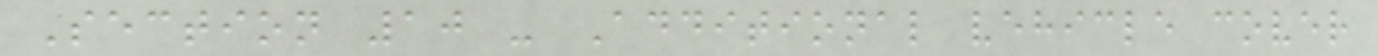Section 10 - Additional vehicle cover
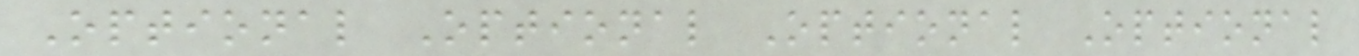Optional Optional Optional Optional
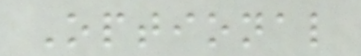Optional
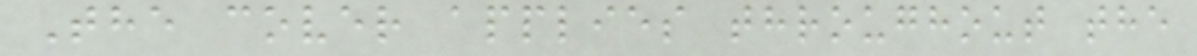The cover applies throughout the
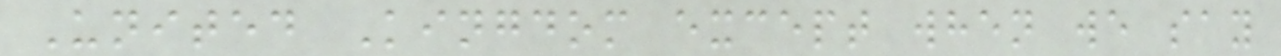United Kingdom except when we say
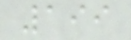199
